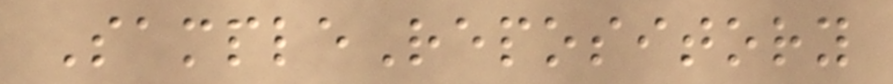SampleRepository
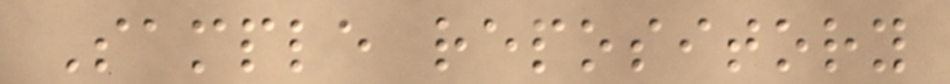Sample repository
